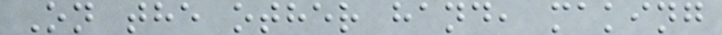On the other hand, making
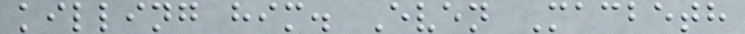killing him. Even Macbeth
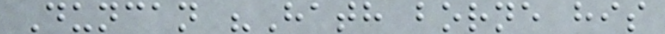Duncan "Hath borne his
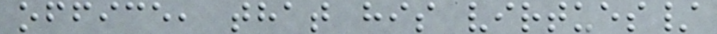office, that his virtues/
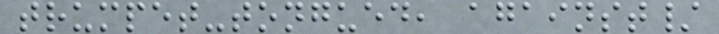trumpet-tongued, against/
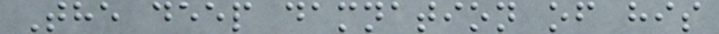The deep damnation of his
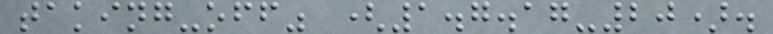taking-off" (1.7.17-20).
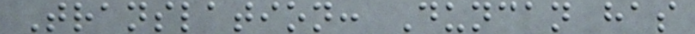Translation: Duncan has
